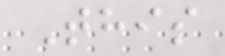This
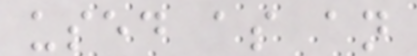used as an
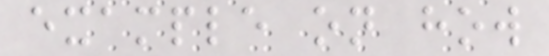example on how
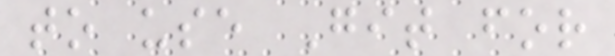to use Git for
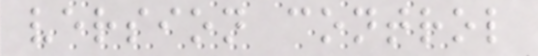version control
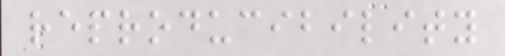reproducibility
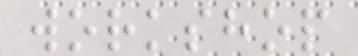workshop
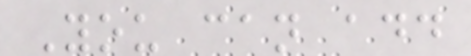You can add
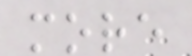more
